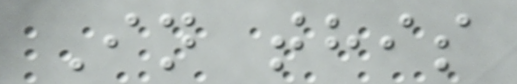In this
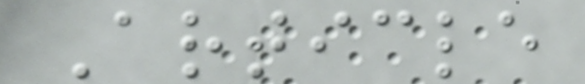Article
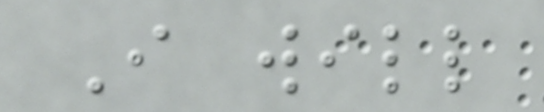I will
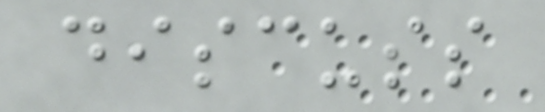discuss
